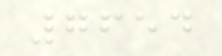7654
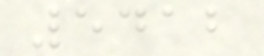5412
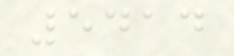5414
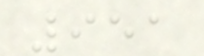951
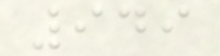949
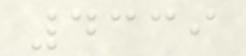4339
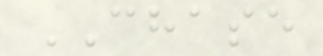CHASE
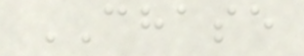CHASE
